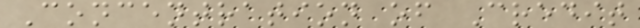Concentration of Credit
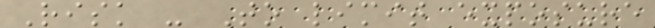Risk - To limit exposure
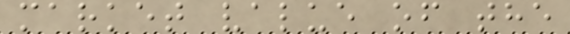market value of the
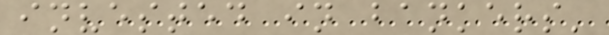invested in bankers'
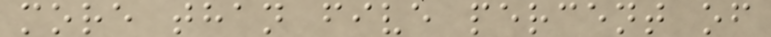more than five percent of
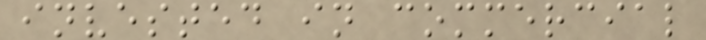invested in commercial
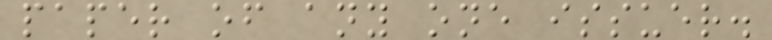paper of any one issuer.
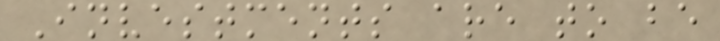Investments are to be
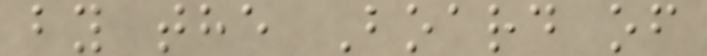by the Board of
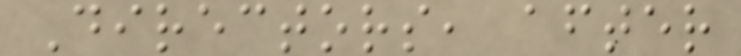Directors, after
